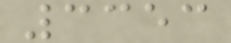3353
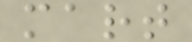mart
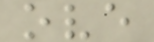ove
